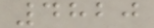4820
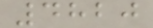4820
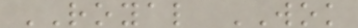ROYAL WOK
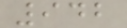942
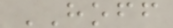HOFF
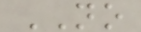NO
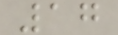17
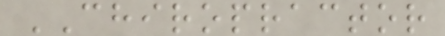CHIROPRACTOR
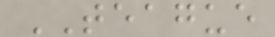TEAGUE
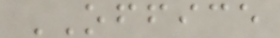OFFICE
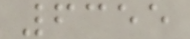6355
